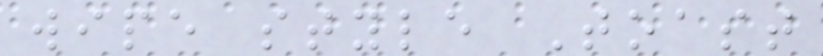wipe style Toast
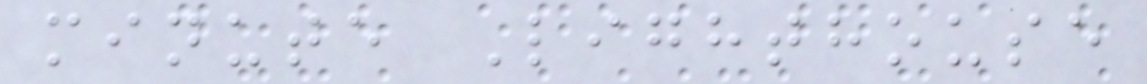minute Lighthouse
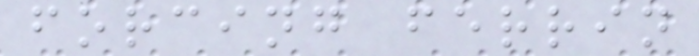forcing ferrin
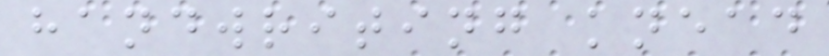handwriting knead
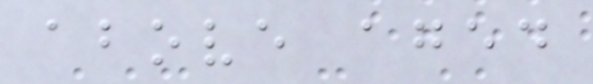above aged
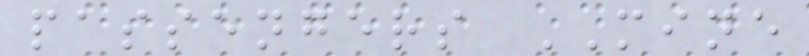passengers MINE
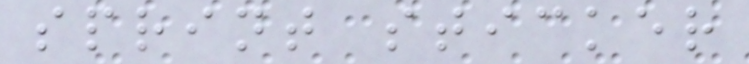sprint sticker
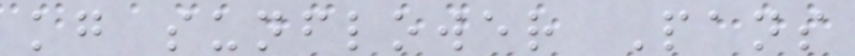kg sunflower Pans
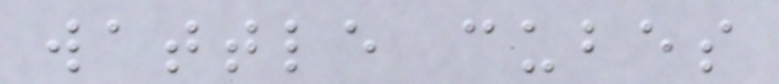wattle cubes
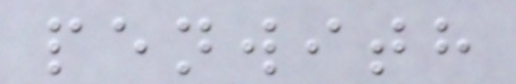penwith
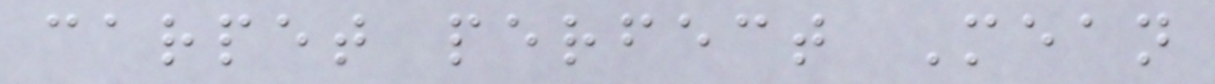carpet perfect Mean
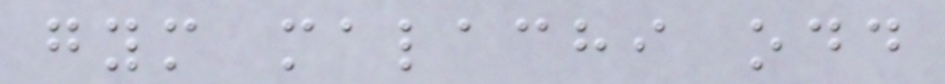gym malachi odd
